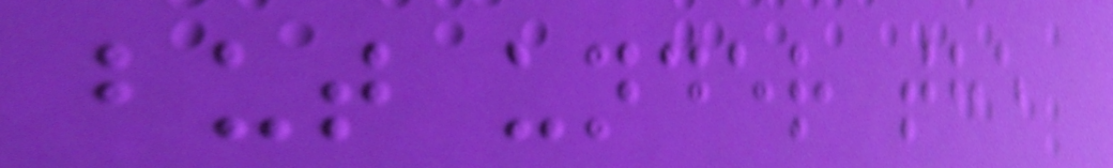but under the
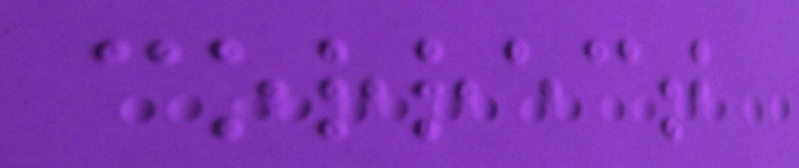correct
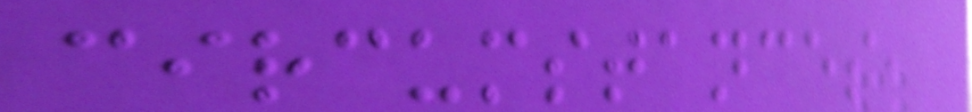circumstances,
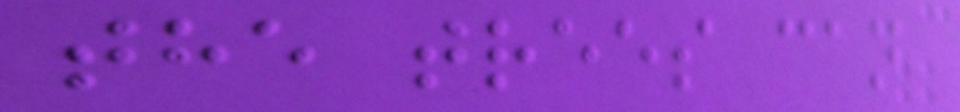the trees can
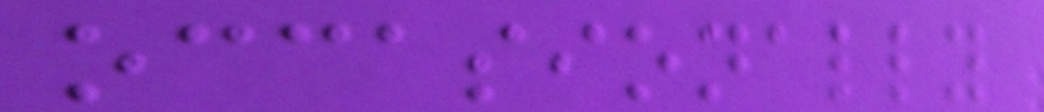occasionally
